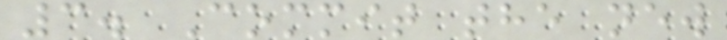3. Commit the new
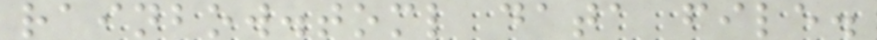rainbow.toml data file.
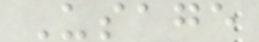Usage
